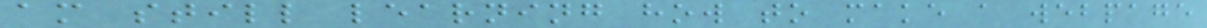am still learning how to make a webpage
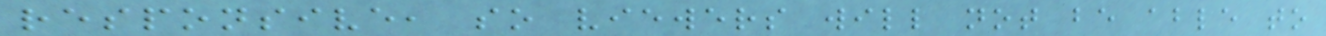responsive, so viewers will not be able to
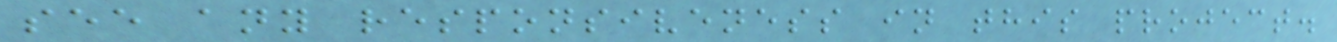see any responsiveness in this project.
